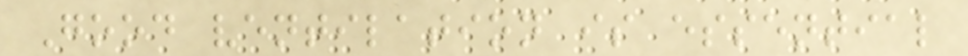Good ventilation is essential
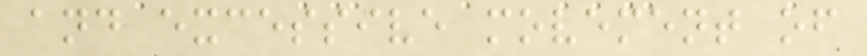and excessive movement of
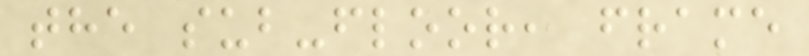the sub-floor, frame
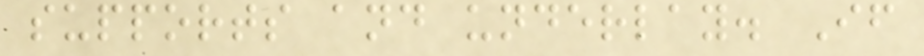supports and underlay. If
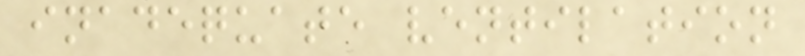inadequate ventilation
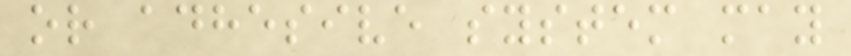or adhesive system may
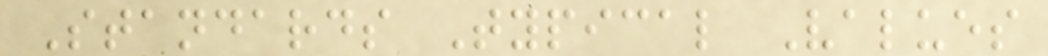Standards Typical Values
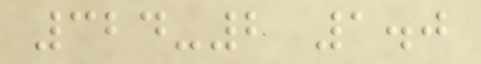324-2 1.0
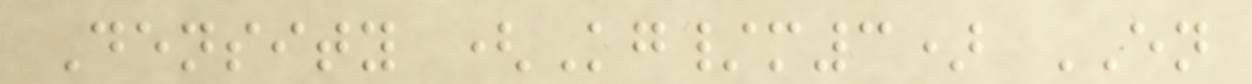Density (Kg/m3) EN
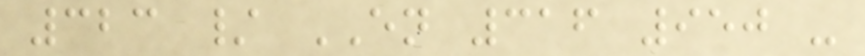323 / EN 316 950 -
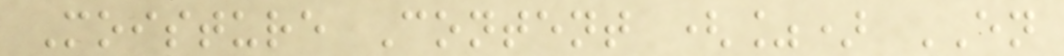Moisture Content (%) EN
